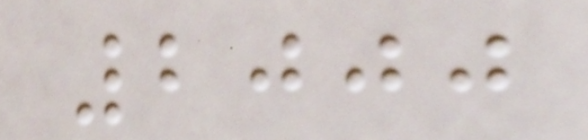2000
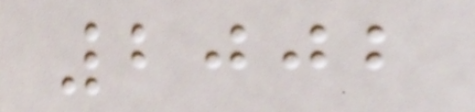2002
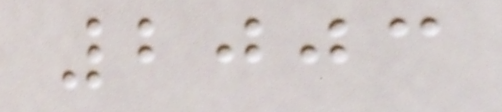2003
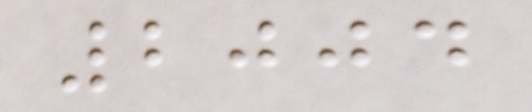2004
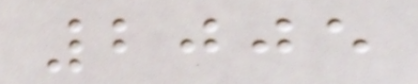2005
